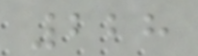228
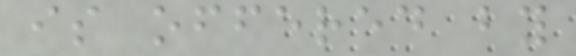is offered by
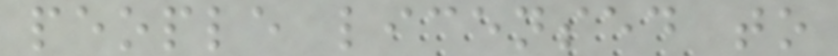people licensed to
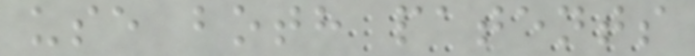use both patents
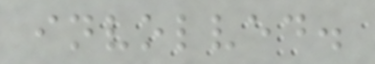involved.
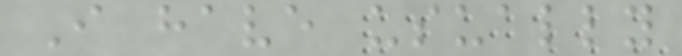I have usually
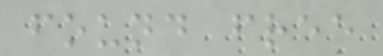found free
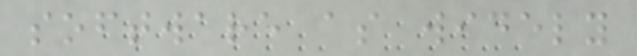software as widely
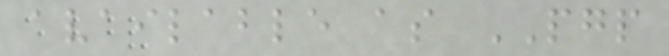available as PGP
